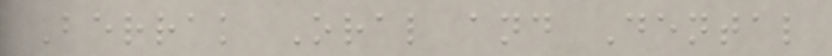Berrak Oral and Dental
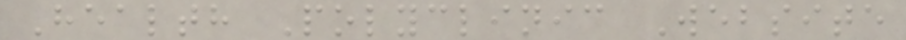Health Polyclinic Website
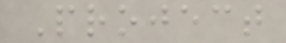Project
